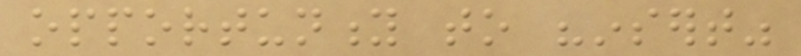opportunity to "insert"
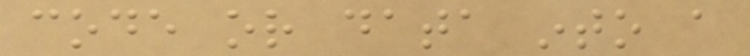code or data into a
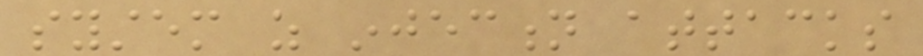system as injection attacks
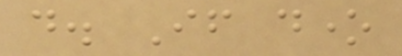do. If done
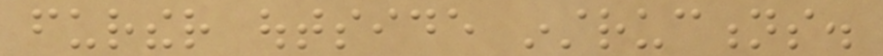further outside instructions.
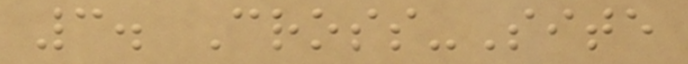3. Cross-Site
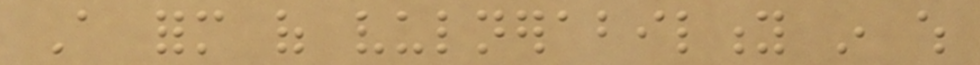A form of vulnerability in which
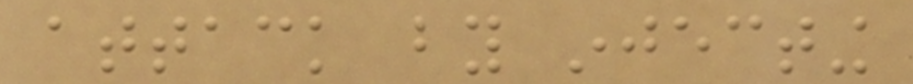attack by injecting
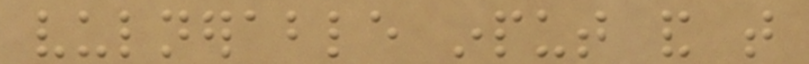vulnerable input and that
